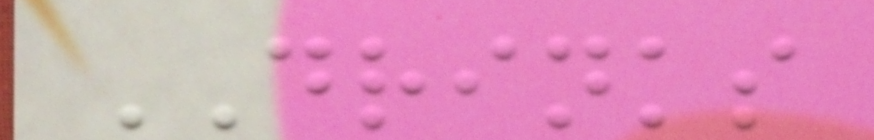DRINKS
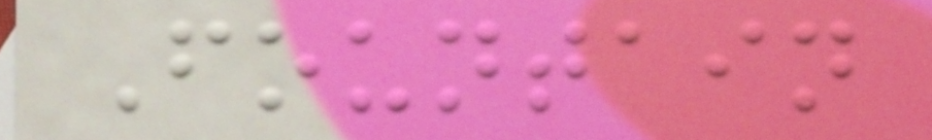Fountain
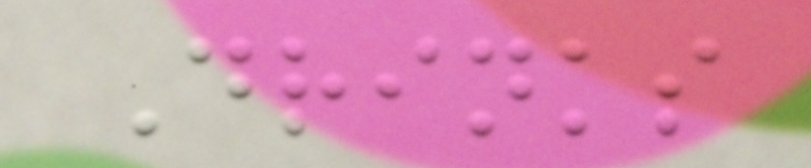Drinks
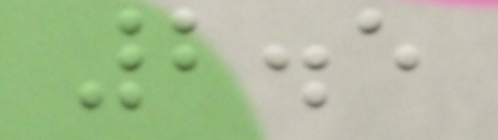2.5
